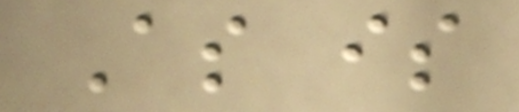As is
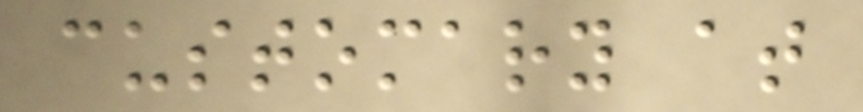customary at
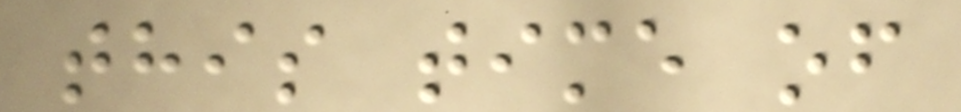this time of
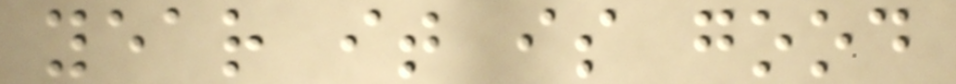year it is good
